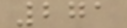271
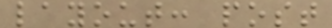layout: post
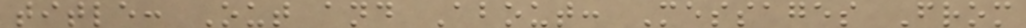title: Out and About: Messages From
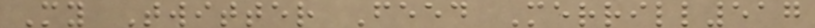My Twitter Feed Merrill517
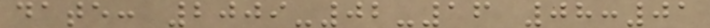date: 2009-02-16 08:01
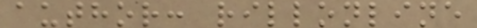author: rillonline
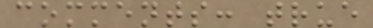comments: true
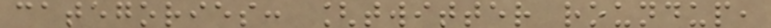categories: [twitter roundup,
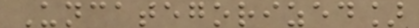Uncategorized]
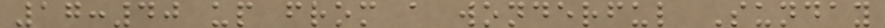17:40 up from a wonderful Sunday
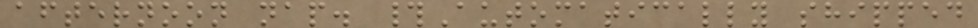afternoon nap. #Automatically shipped
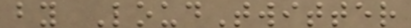by LoudTwitter
